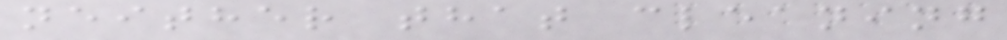neither that cleaning
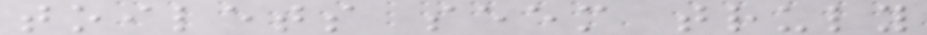toilets seem truly
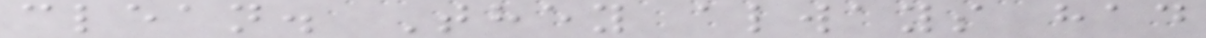clean. They always had
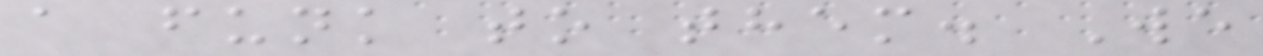a funk to them. We
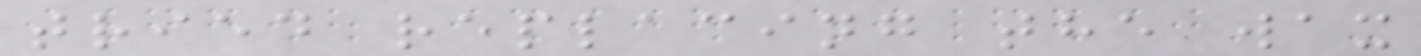tried replacing the wax
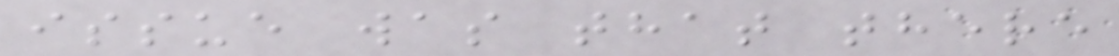issue was that there
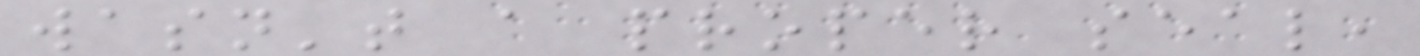wasn't a proper seal,
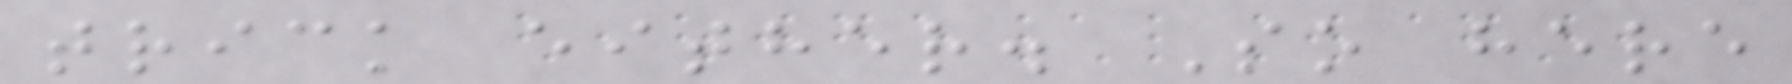trick either. So here
